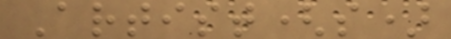Artist(s)
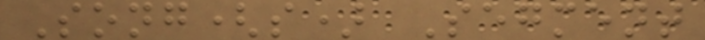Song(s) Segment
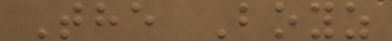The Boyz
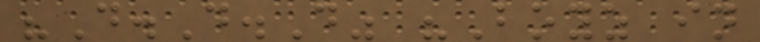"D.D.D" "Boyz in
